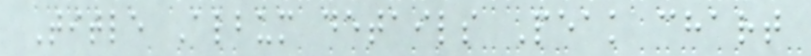Title Album details Peak chart
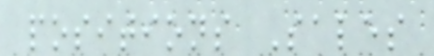positions Sales
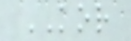KOR
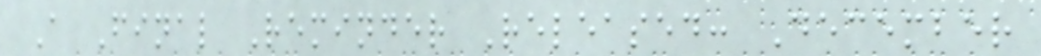A Final Reminder Released: December
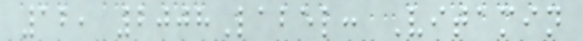12, 2008Label: Vitamin
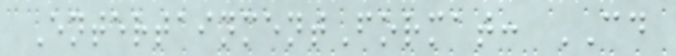EntertainmentFormat: CD
